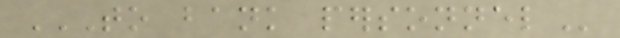TO BANK PERSONNEL
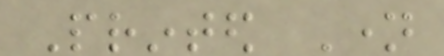Printed Name
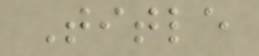Title
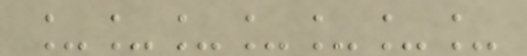_______
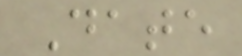Date
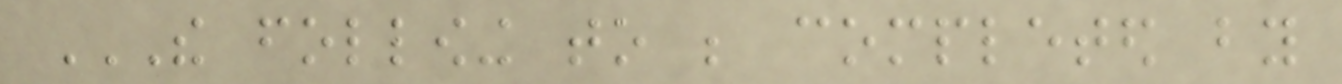THE FOLLOWING TO BE COMPLETED BY
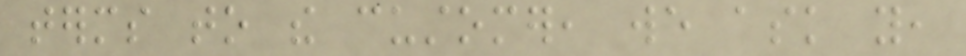terms to the customer, we ask you,
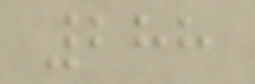288
